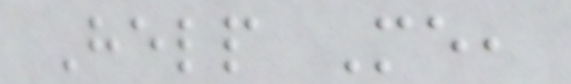Help Me,
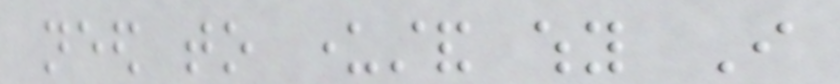need to understand why I
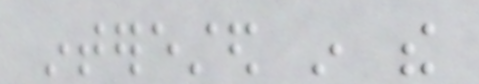interested in the
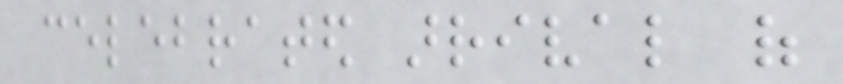celebrated arrival of
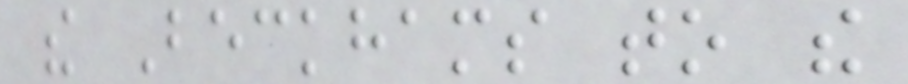the Beckhams to the
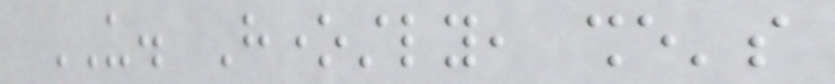US. Honestly, she's
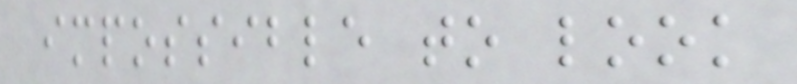impossible to look
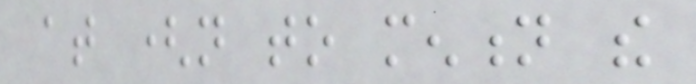at (not to mention the
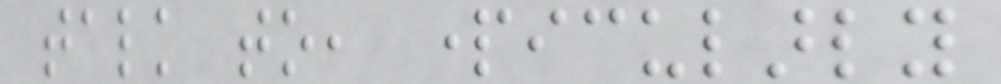talk to, particularly
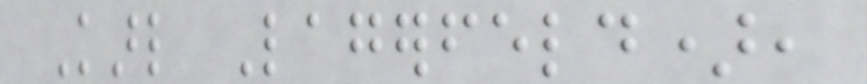Karl Lagerfeld),
